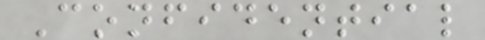Confidential
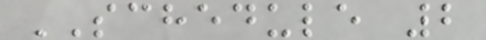SCHEDULE 2
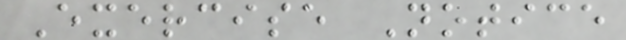Exercise Notice
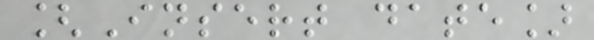[Insert date]
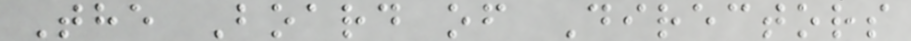The Board of Directors
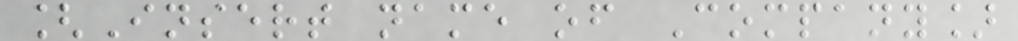[Insert name of Company]
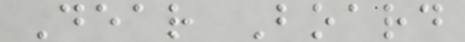Dear Board
